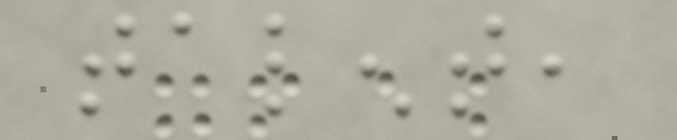talent,
